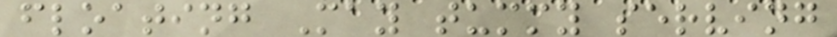floating May tummy serving
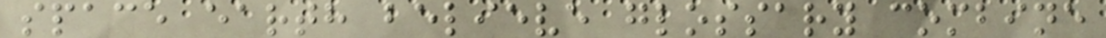space earth believe glossary combine
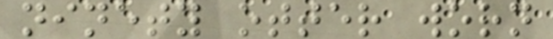ninety otter worn
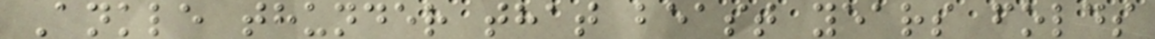Ankle thunder that beast years folds
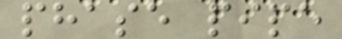phase pipe
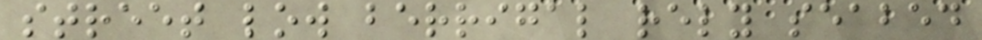street low berrigal rely seabed
